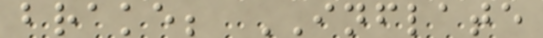brake; INFLATE
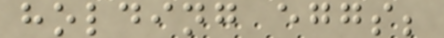holding eggs;
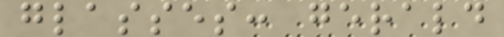glasses: gerald
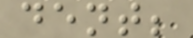dent;
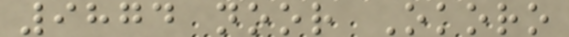9874 noor Okoro
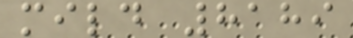mild 8189
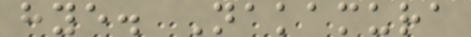hye. Nakamura
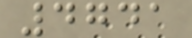4741
